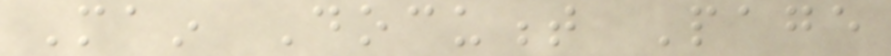Main Document Page
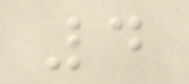4
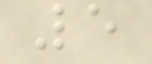5
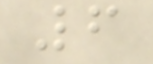6
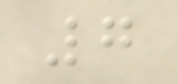7
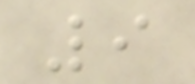9
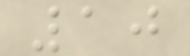10
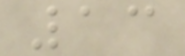13
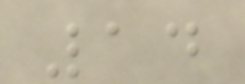14
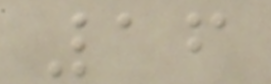16
